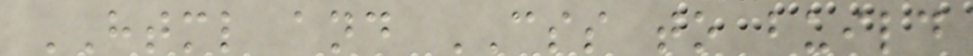HTML and CSS to build
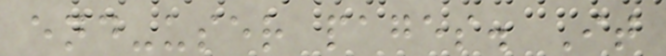end-user pages. It
